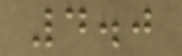4.0
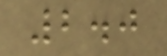2.0
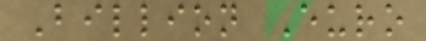Billion Euro
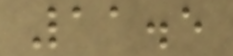11.5
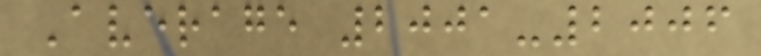Average 2001-2006
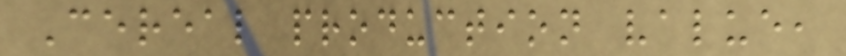Cereal production value,
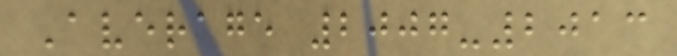Average 2007-2013
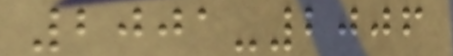2001-2006
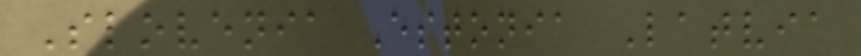Slovenia Estonia Latvia
